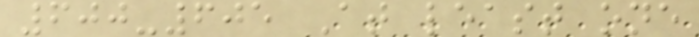600-605 At least one
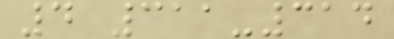4 311-314
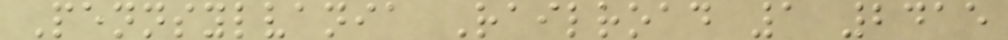Pennsylvania Railroad 1 2415
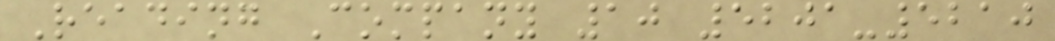Reading Company 10 5201-5210
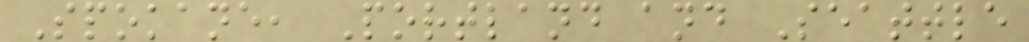Spokane, Portland and Seattle
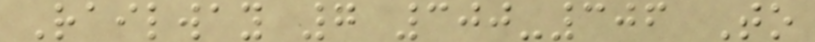Railway 7 300-306 To
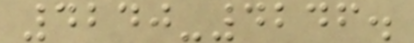4240-4246.
